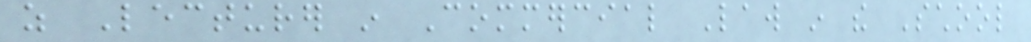as Lecturer in Commercial Law in the School
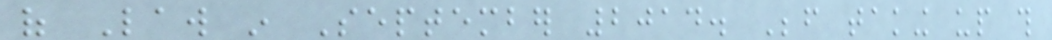of Law in September 2014. Before taking up this
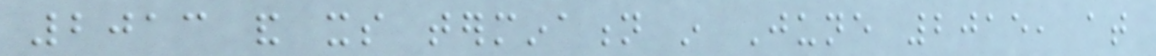2013 and its termination in June 2015, at
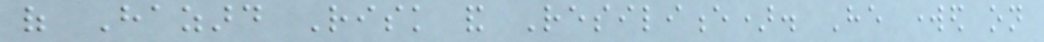of Hazard Risk and Resilience). He worked on
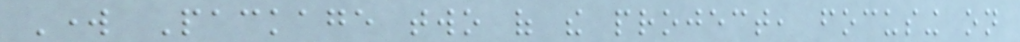Work Package two of the project, focusing on
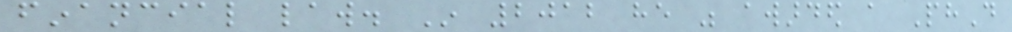financial law. In 2012 he was awarded a PhD
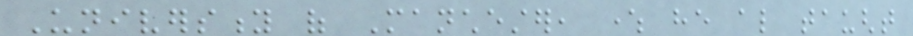University of Manchester, where he also taught
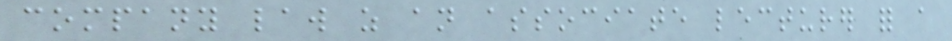company law as an associate lecturer for a
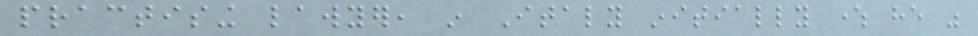practising lawyer, in Italy initially where he was
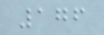176
